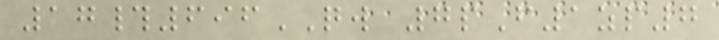17#696QW 7pF1zp7
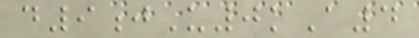d9jU0kA4
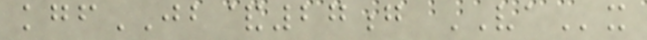kgfJB&27g VAx
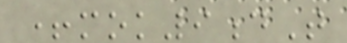+mok9dT
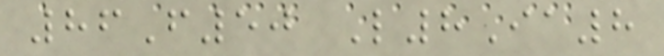86F50 L8Ia8
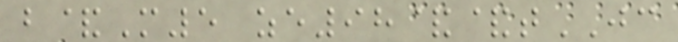b&M5 ze98&&tJC
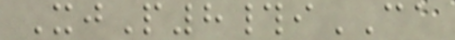XjP8#iCA
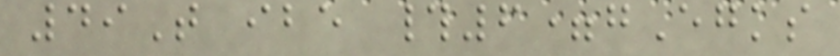49T ibe #6=gEgks
